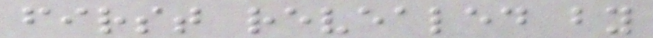first revealed by
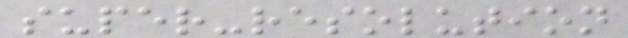super-resolution
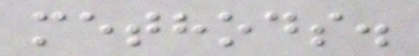methods.
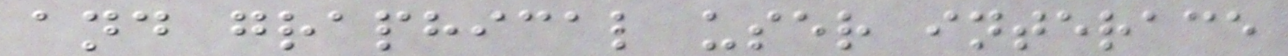and graphical user interace
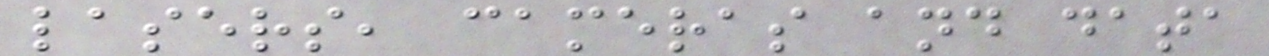lasers, cameras and data
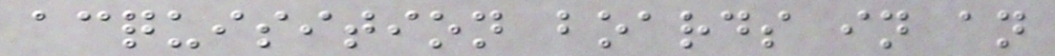acquisition boards in an
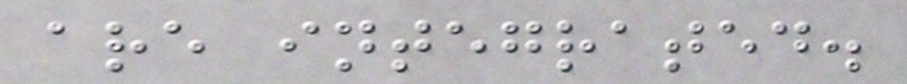are integrated.
